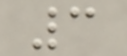3
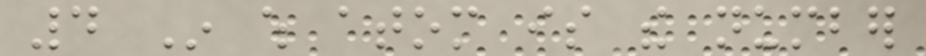4 In which atom is the number
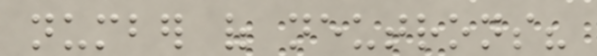number of neutrons?
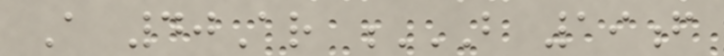A 40Ar B 19F
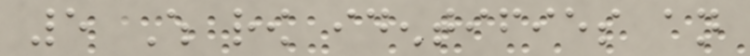5 Which row identifies an
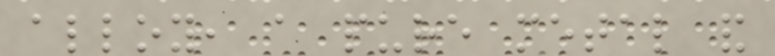alloy, a pure metal and
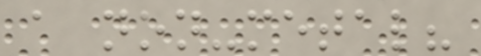a non-metal?
